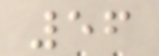56
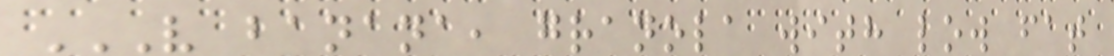V BANANA, GRANOLA WITH LOW FAT
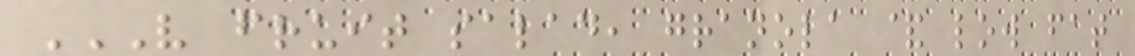V FRUIT SALAD, GRANOLA & LOW FAT
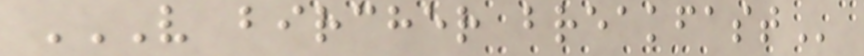V BIRCHER BREAKFAST
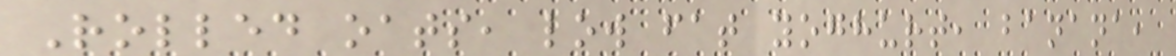Rolled oats, low fat yoghurt, banana,
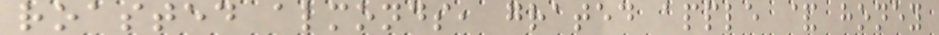roasted almonds, grated apple & honey
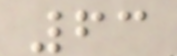63
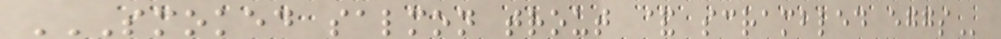SMOKED SALMON TROUT & SCRAMBLED EGGS
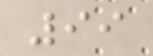99
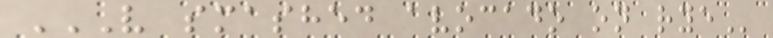V SMASHED AVOCADO ON RYE
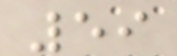59
